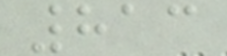813
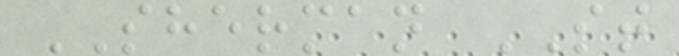SHERMAN ST
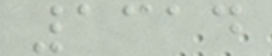1314
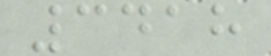3418
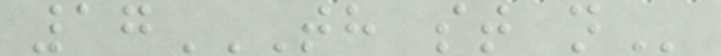17TH ST N
